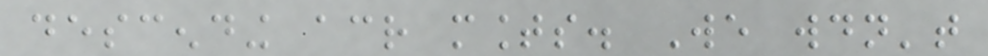descending across mounts. We wouldn't
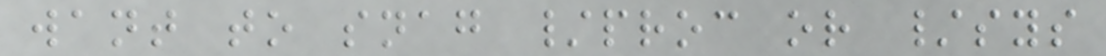want to snag /proc or /sys
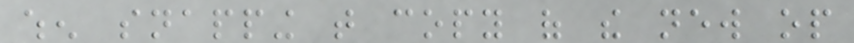when snapping that copy of the new op
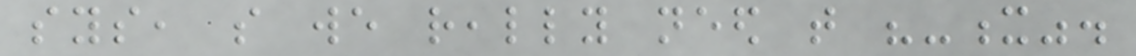sys, so we really need that "-x".
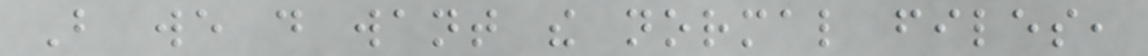But we do want the normal files,
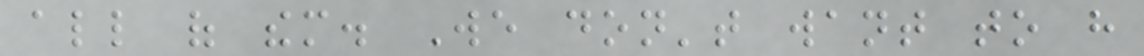all of them. We don't want to have
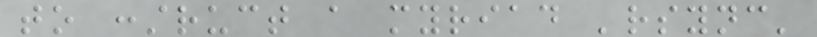to construct a myriad 'rsync'
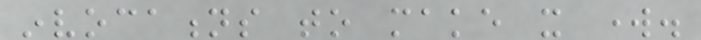invocations to make it work.
